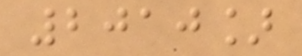2010]
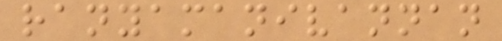ranyamanivannan
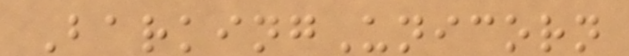BarkingUnicorn
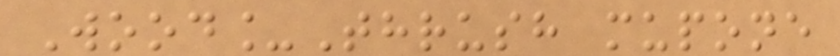Wood_Thrush mupone
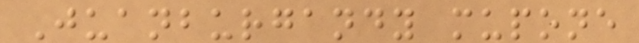Juanburgandy mupone
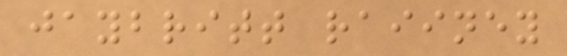jaybritt raiiney
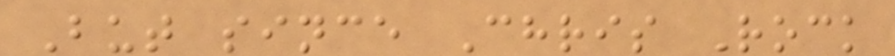But since Chris Rock
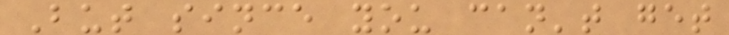But since you can't get
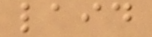laid
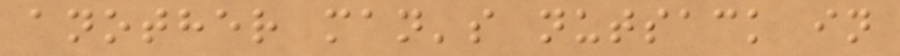another man's nutsack in
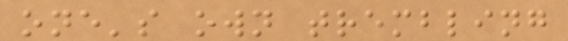one's own trembling
